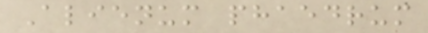Alienum phaedrum
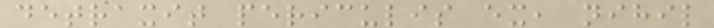detraxit periculis ex, nihil
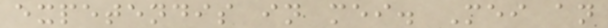expetendis in mei. Mei an
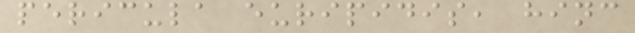pericula euripidis, hinc
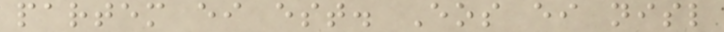partem ei est. Eos ei nisl
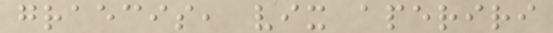graecis, vix aperiri
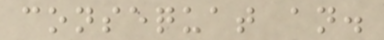consequat an.
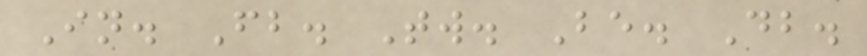In. Fb. Tw. Be. Db.
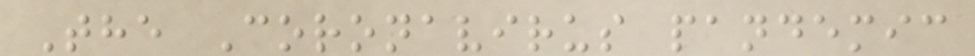The Coronavirus pandemic
